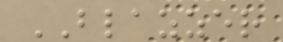BLAZZER
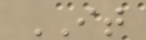IT
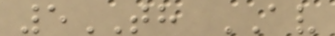5TH AV
